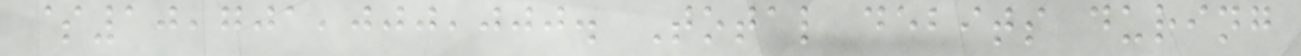$10,701,000,000. Total debits during
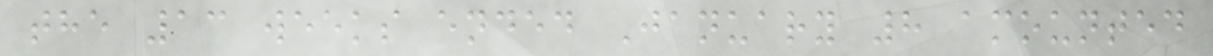the 13 weeks ended January 8 amounted
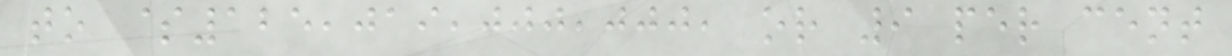to $125,019,000,000, or 9 per cent
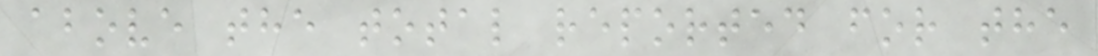above the total reported for the
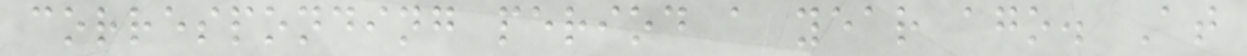corresponding period a year ago. At
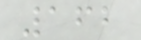162
